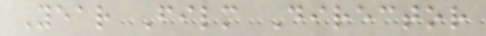Year Film Director
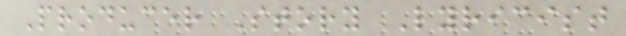Producer Story Lyricist
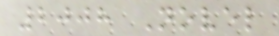2008 Novel
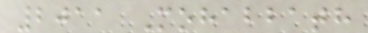2011 Mohabbath
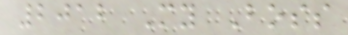2012 My Boss
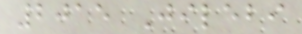2015 Jilebi
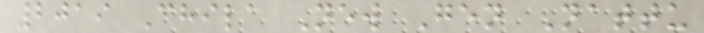2019 Chila New Gen Nattu
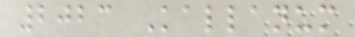2023 Kallanum
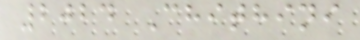2024 Chithini
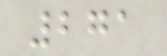271
